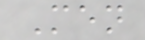Men
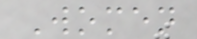Women
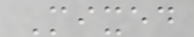Mixed
